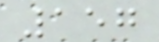157
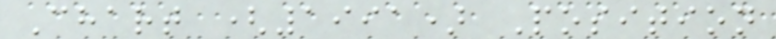Chart (1991) Position
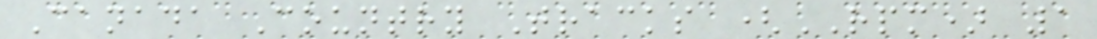Canada Country Tracks (RPM) 1
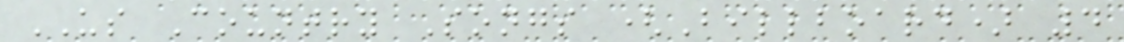US Country Songs (Billboard) 4
